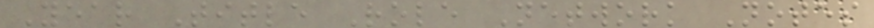Year Title Role Network Notes
